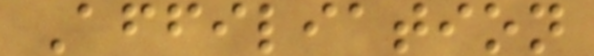Affiliation
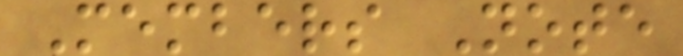Members Note
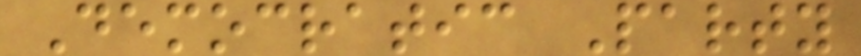Democratic Party
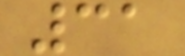31
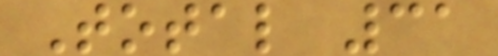Total 31
